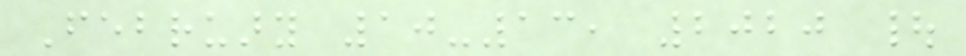February 10-13, 2020 |
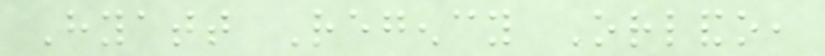Hyatt Regency Orlando,
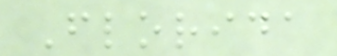Florida
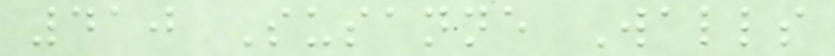410 Susanne Walls
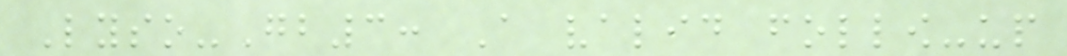Lyso-Gb3: A valid follow-up
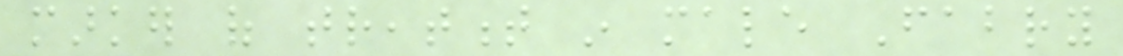marker of treatment in male Fabry
